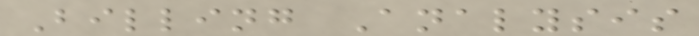Billing Analysis
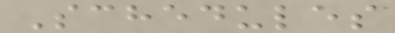Schedules
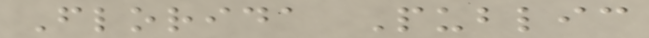Florida Public
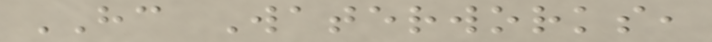HC Waterworks,
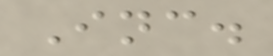Inc.
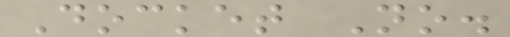Docket No.
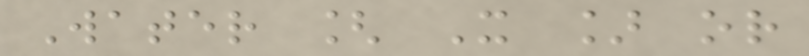Water [ X ] or
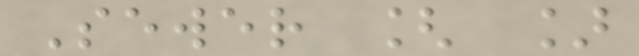Sewer [ ]
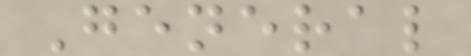General
